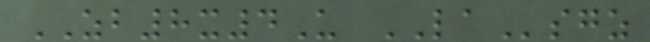ZB8x4U LAsgz
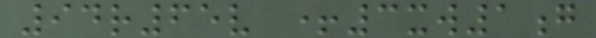94r65v +3xw1g
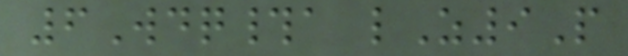6Wdq#a lZ9P
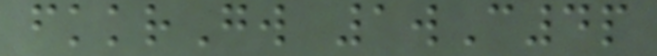fkkrGw 1wC4p
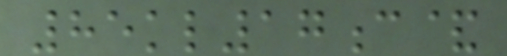85kl17c&
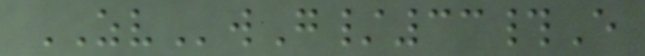ZVwG/33#E
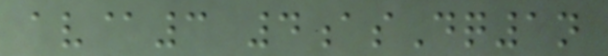av@3 4asDq1n
